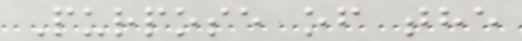Purpose of the
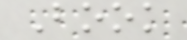Book
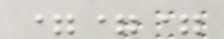===
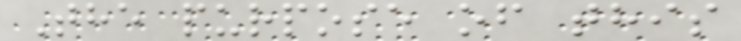The purpose of this
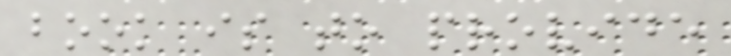book is to provide
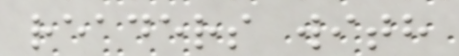readers with
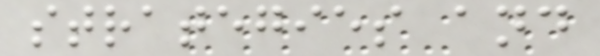strategies and
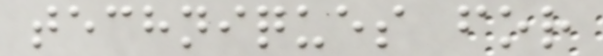techniques for
